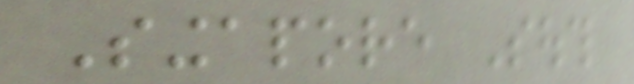Singapore South
